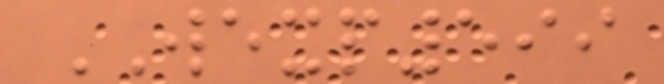WEXP599
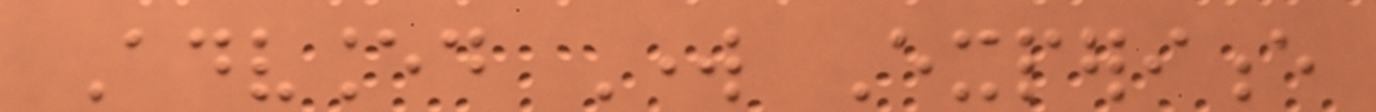Advanced Work Experience
